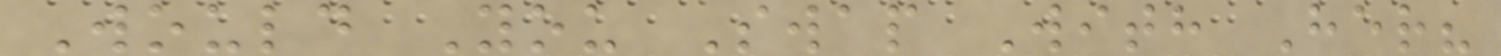Would You Swap With Her?
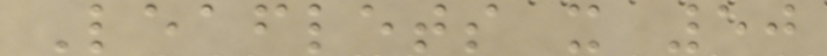Leaflets x 50
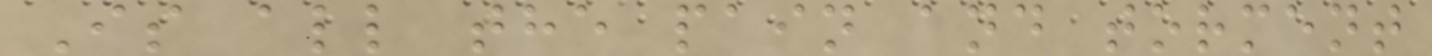Is all the pain and torment
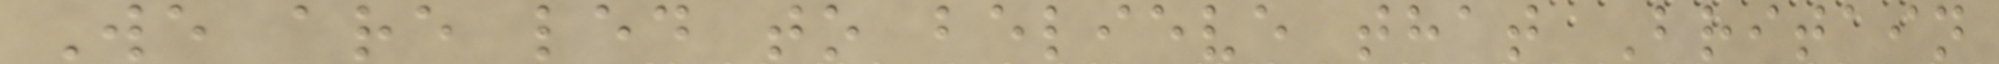We are led to believe that Britain
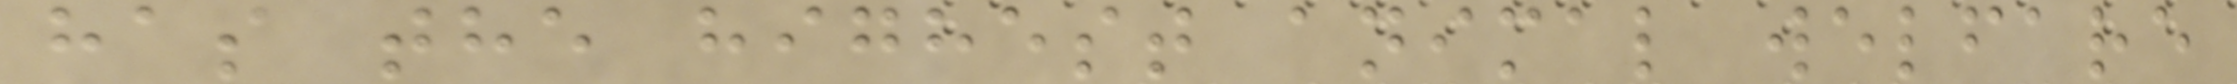has the highest animal welfare
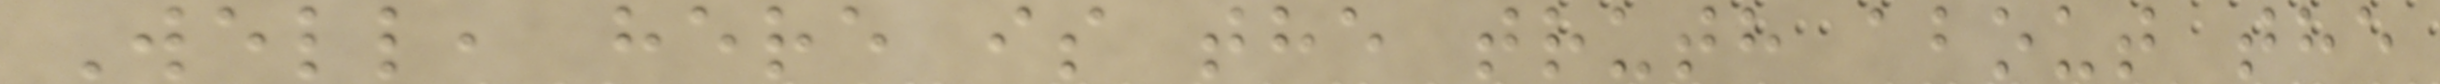Well, here is the truth about the
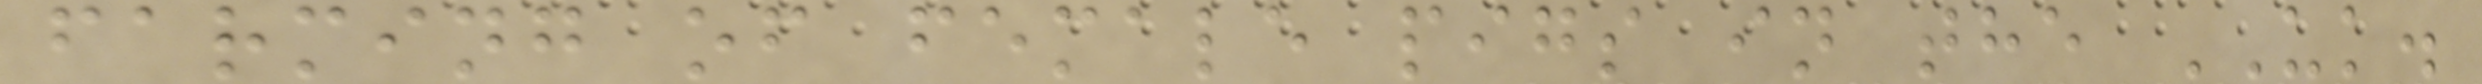farming of female pigs in the UK.
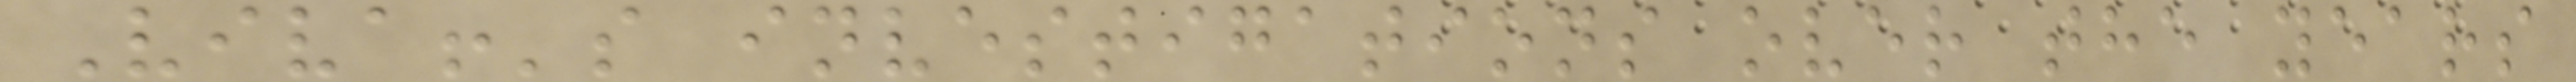Viva!'s investigations over the years
